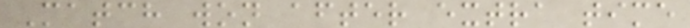Match won after extra time
